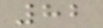82
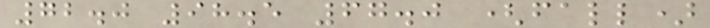72.0 98.5 67.0 (fall)
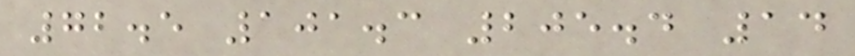72.5 101.3 205.4 14
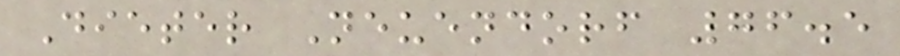Dieter Neuendorf 76.5
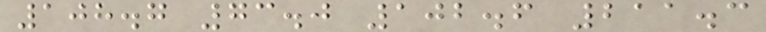108.7 73.0 102.6 211.3
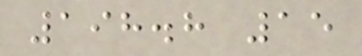198.8 15
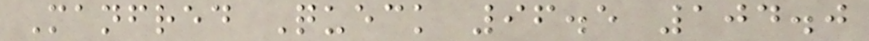Manfred Queck 96.5 104.0
